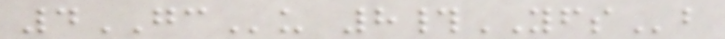4GCu 8#YFSb
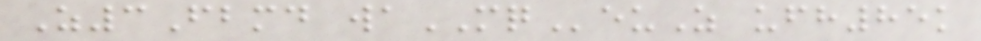Z3Fbmd waMQeuZ ufh85k
